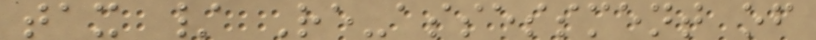tax / Re-assessment of
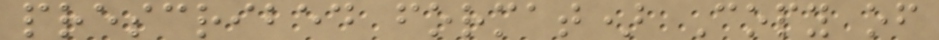prescribed format) Copy of
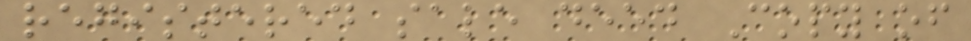registered sale deed Copy of
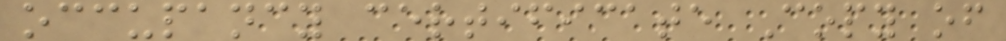occupancy certificate Copy of
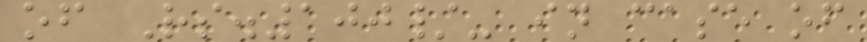of Rs.100/- in case of
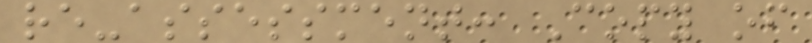re-assessment: Copy of
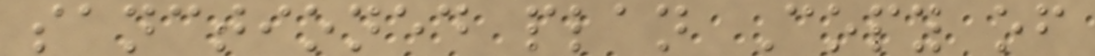sanctioned plan Copy of
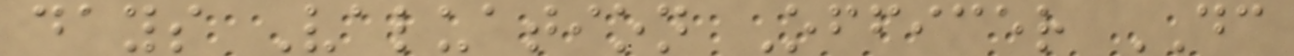days Valuation Officer DC
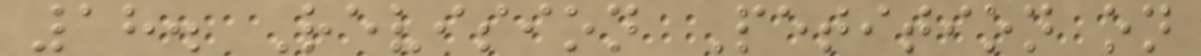18. Revision Petition on
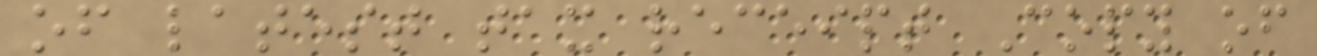of latest tax receipt Copy of
